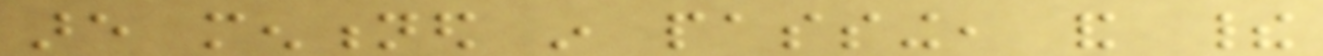are mentioned in passing, and their
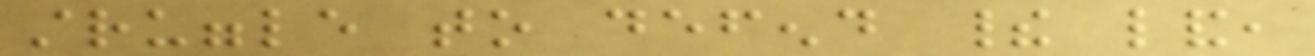struggle to defend their land,
